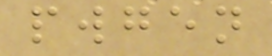pwgen
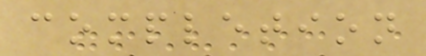completion
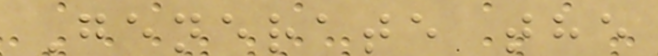Generate the
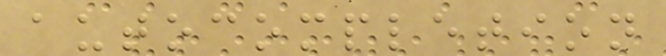autocompletion
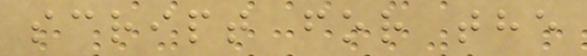script for the
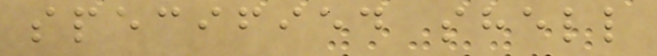specified shell
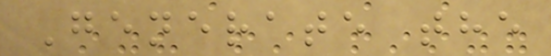Generate the
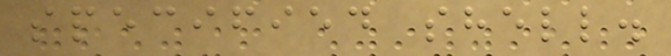specified shell.
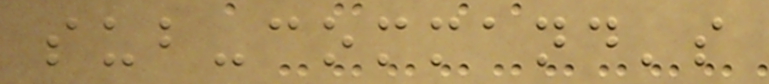sub-command's
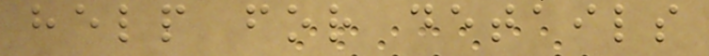help for details
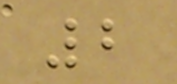2
